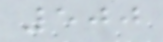500
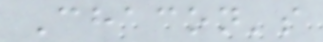Chacon's
